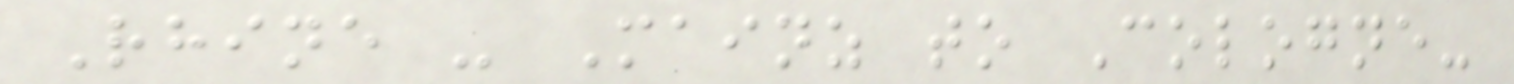Rhine - Mainz to Cologne-
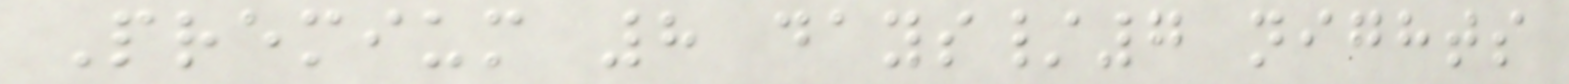Premium 8 days/7 nights
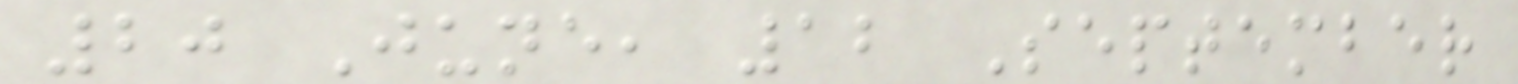20 June, 12 September
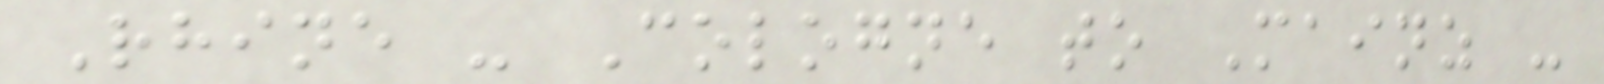Rhine - Cologne to Mainz -
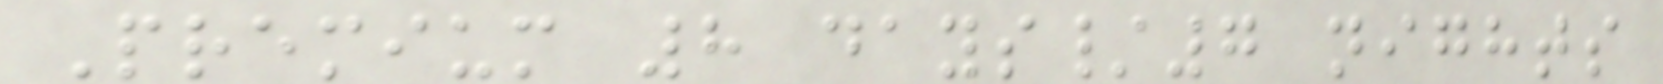Premium 8 days/7 nights
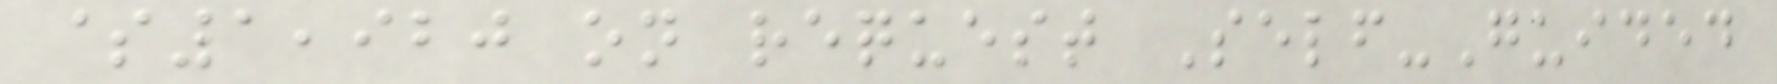$1,920 on request Self-Guided
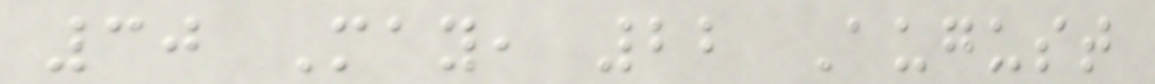30 May, 22 August
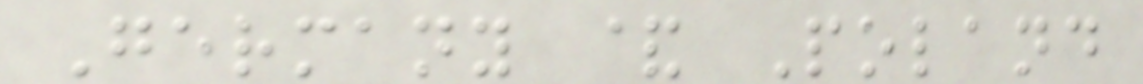Germany & Poland
